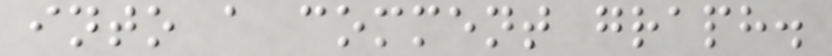into a comment graph.
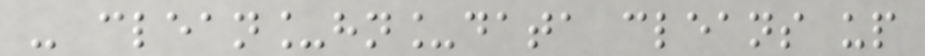- clean_hn_data cleans up
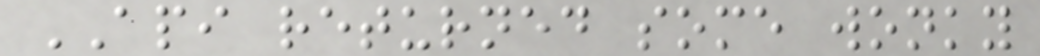API returned some wonky
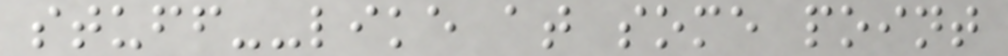stuff--like at some point
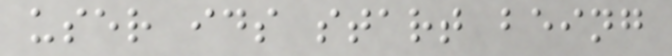user ids start being
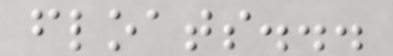floats...
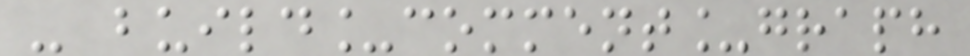- build_comment_graph
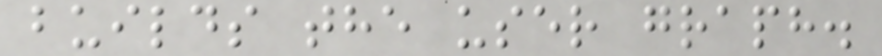builds the user graph.
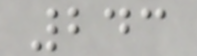243
